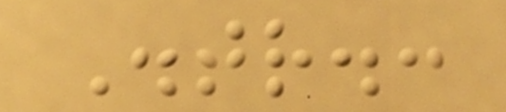Distr.:
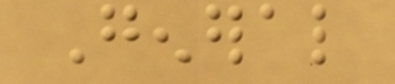General
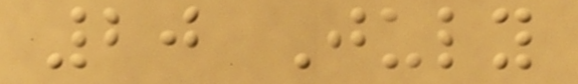20 July
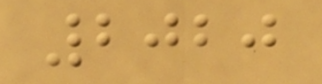2020
